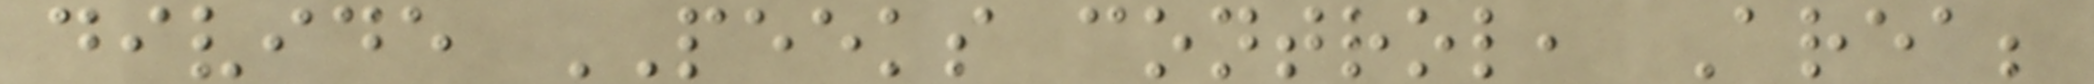divide PEEKS control, Area;
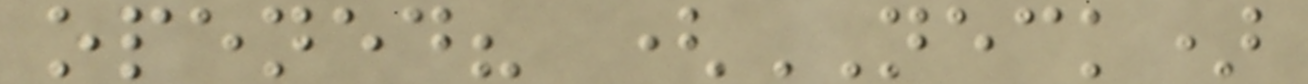opened? (NECK)
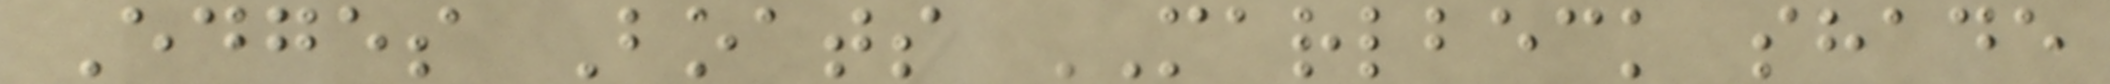Edges Boats MARLBECK shade
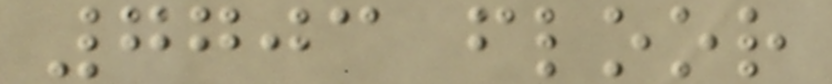7703 floor
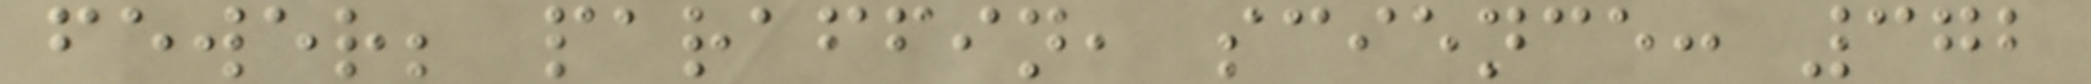fewer; paraffin, science: 372
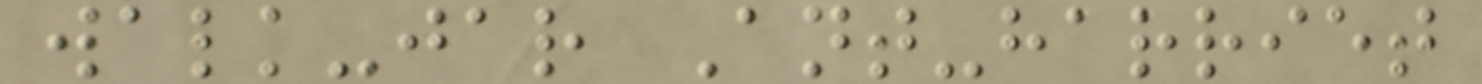walk-jar Ant-harriet
